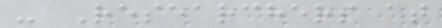- Researchers at
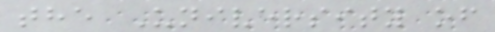the University of
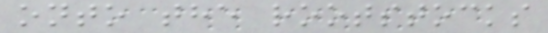onto the rootstocks
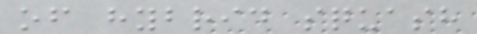of hybrid squash
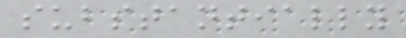substantially
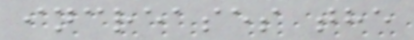increases the
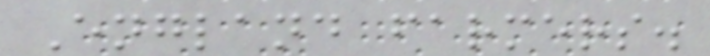England farmers.
